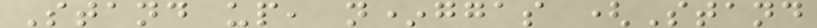Stand up, n*ggas (Stand
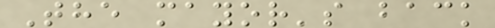The mayor's back
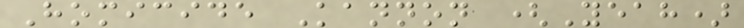Homicide Kannon (Yeah)
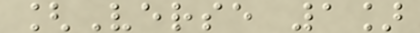[Verse 1]
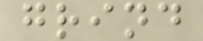grind
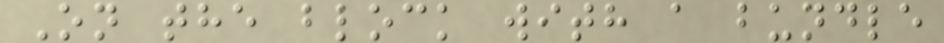On the block with a bundle
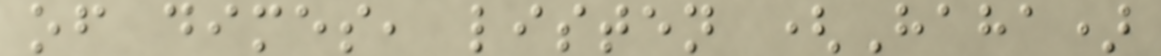of dimes, listen (Haha)
